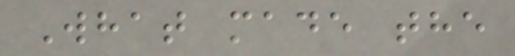What made the
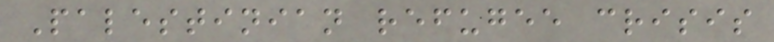Palestinian refugee crisis
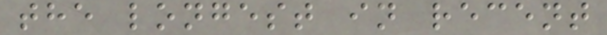the longest in recent
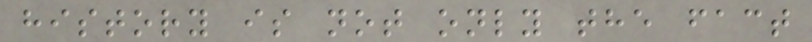history is not only the fact
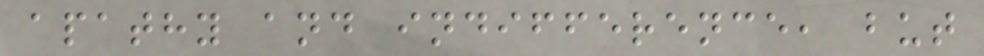apathy and indifference, but
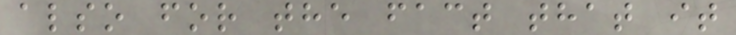also for the fact that it
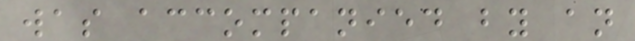was accompanied by an
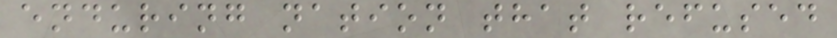enduring nation that refused
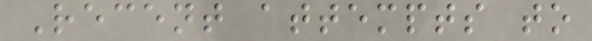Recent attempts to
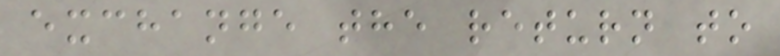exchange the return to
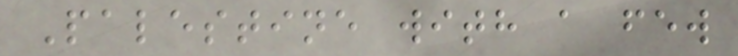Palestine with a few
